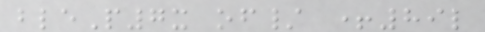bleP7x of/ +89l
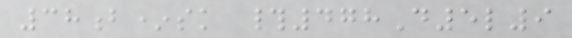38b*sk #478D5l9
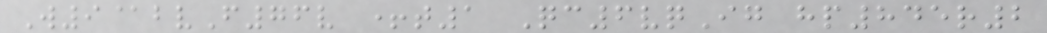W9@bvF76v +t1 Qc6vqIg hp845r2
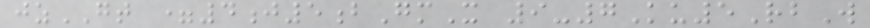jzGT =4j5bGmX 9-7Ku5RbW
